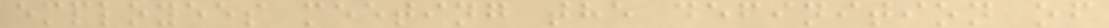employees meeting the definition of
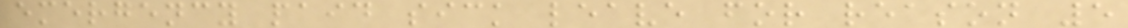emergency paid sick leave for reason 5
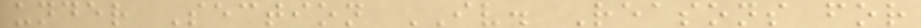under Section IV. Reasons for
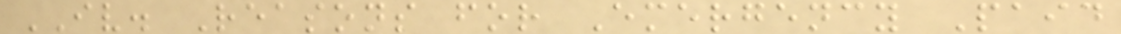IV. Reasons for Emergency Paid
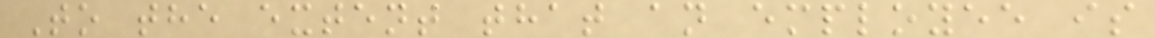To the extent that an employee is
